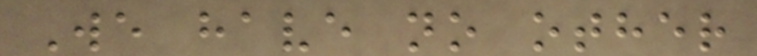We have no other
